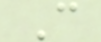C
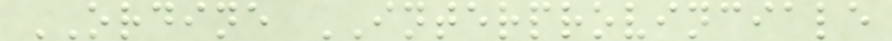ORDINE INTERPROVINCIALE
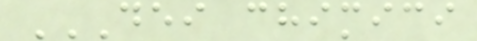DEI CHIMICI
